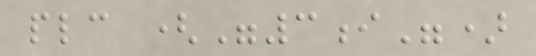plc ("3i")
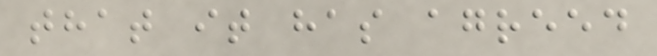that it has agreed
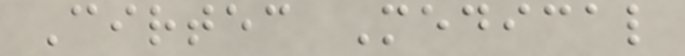Cirtec Medical
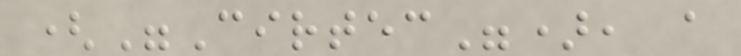("Cirtec"), a
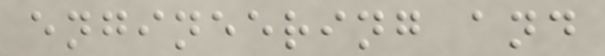engineering and
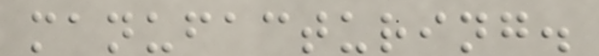manufacturing.
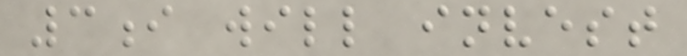3i will invest
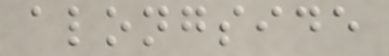alongside
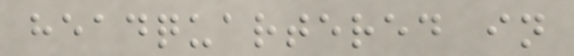headquartered in
